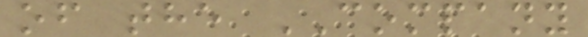of the COMPANY
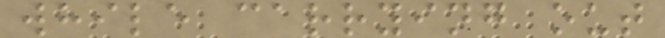while carrying out
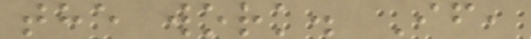the work. If,
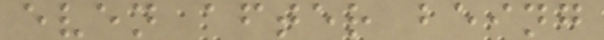even after being
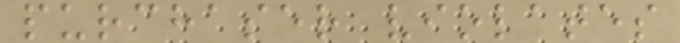purchaser violates
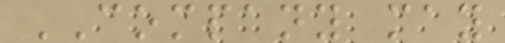COMPANY may
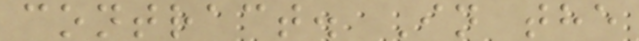contract. In the
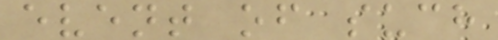event of such
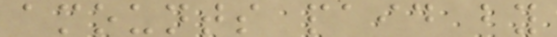amounts paid by
